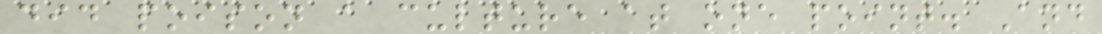did poison a culture at one point. And
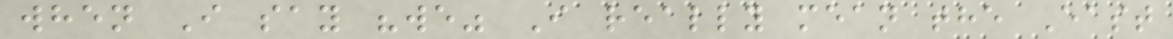when I say "we" I really mean the East
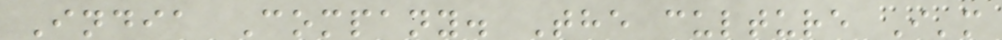India Company. The culture I'm
